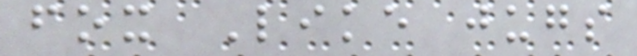fox Like jugs
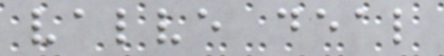valve deal
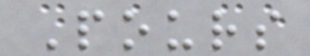Pours
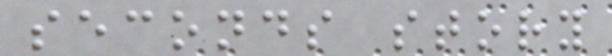seconds story
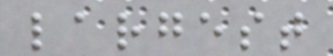largest
